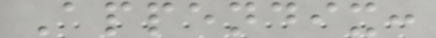Appendix:
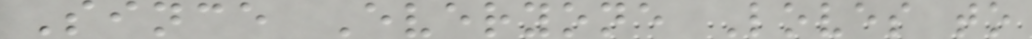Since Everyone Loves to
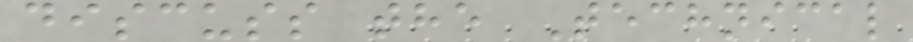discuss the Technical
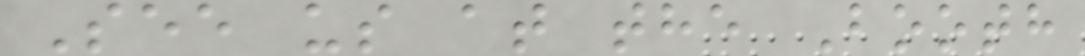See us at the Booth
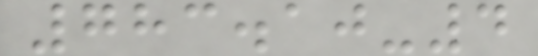783.10-4
